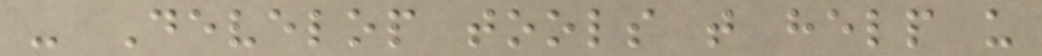- Develop tools that help us
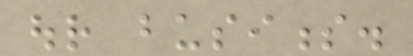our business.
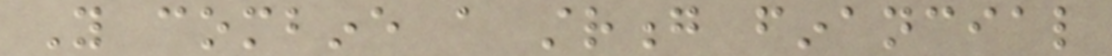You combine a strong financial
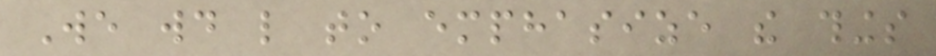We would like to emphasize the things
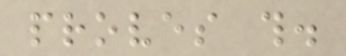proves this.
